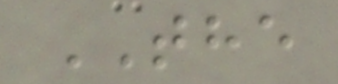THE
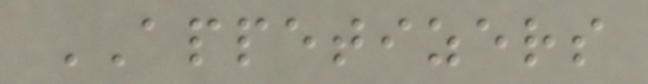APPETIZERS
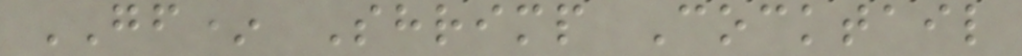GF* Shrimp Cocktail
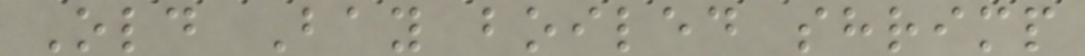Old Bay boiled shrimp
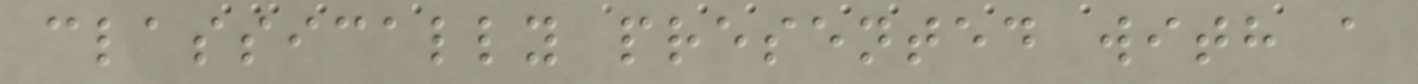classically presented with a
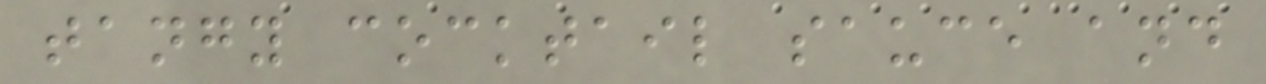tangy cocktail sauce and
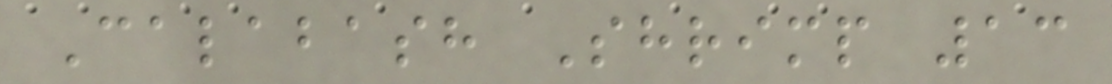Calabash Shrimp 13
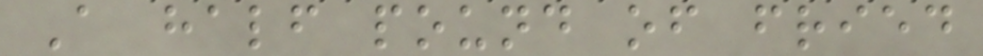A half pound of fried
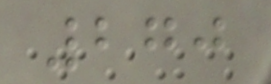270
